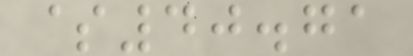$40.71
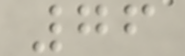76
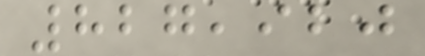827,920
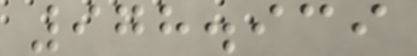978.939
